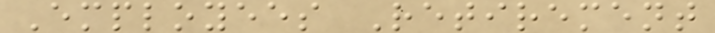Employees Retirement
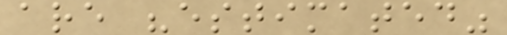are "estimated"
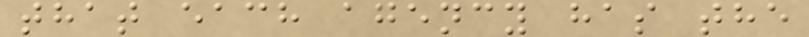that each agency has the
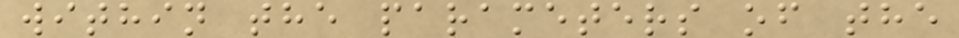within the parameters of the
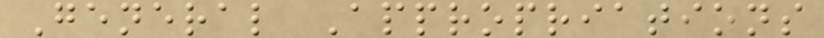General Appropriations
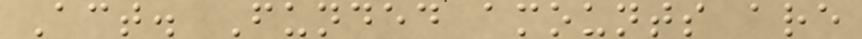Act. Funded amounts are
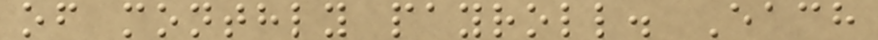of monthly payroll. Each
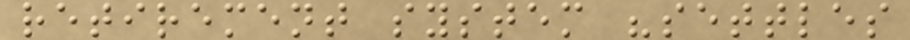retirement system "settles
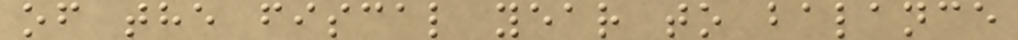of the fiscal year to balance
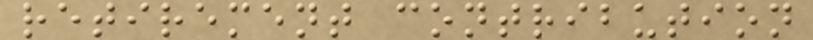retirement contribution
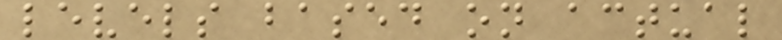levels based on actual
